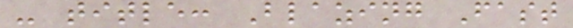- title: Blazing Fast
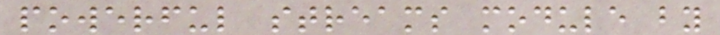powerful streams module by
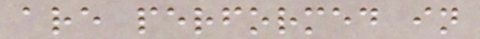are performed in
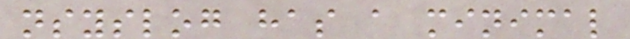nsyslog has a minimal
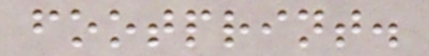footprint.
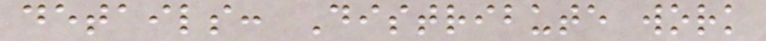details: Distribute work
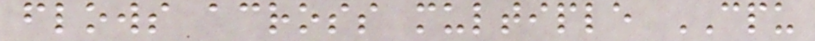flows across multiple CPU
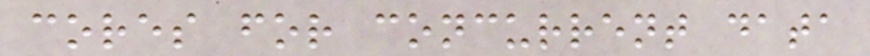cores for concurrent data
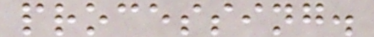processing.
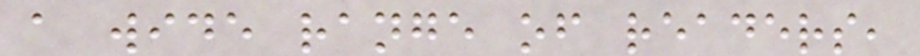a wide range of readers,
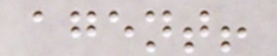agent!
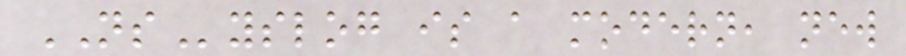NSyslog is a modern, new
